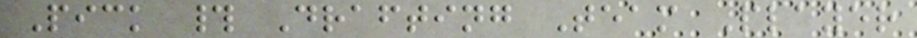Pick # Drafting Team Player
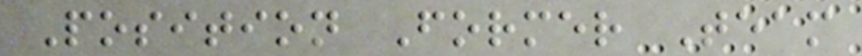Position Former Team
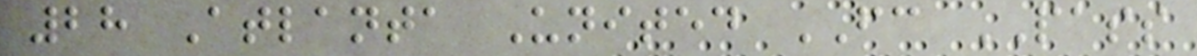28 Atlanta United FC PASS
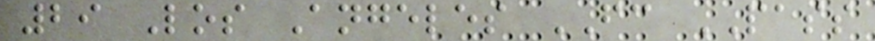29 Los Angeles FC PASS
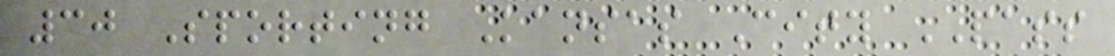30 Sporting Kansas City PASS
